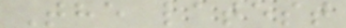The latest
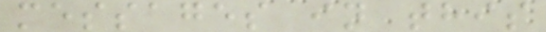messages in this
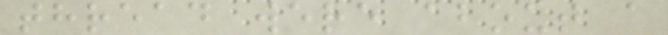thread were about a
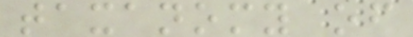taxanomy of
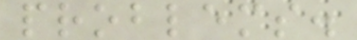problems.
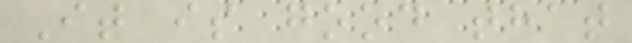It is good that
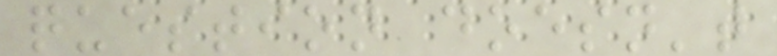question doesn't
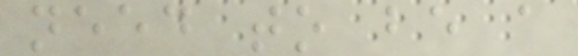need to be a
